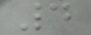4
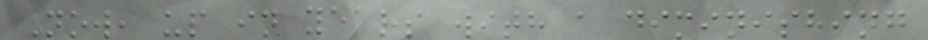Now, up in years with a diminishing
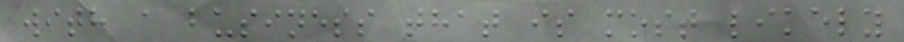with a business that is most likely
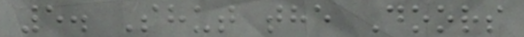5. Shut the Doors
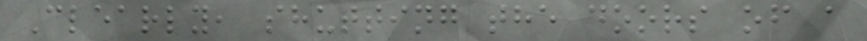Clearly, shutting the doors of a
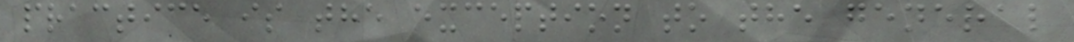practice is the exception to the general
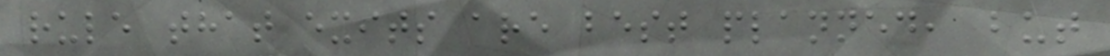rule that exits are best planned, but
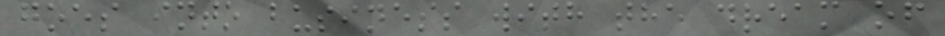goes into business with the dream of
